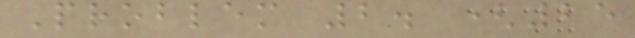Problem 2. (25
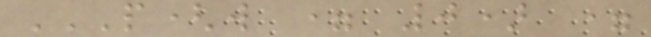P(W = 0) =
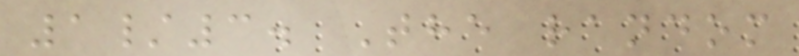1/3. The random
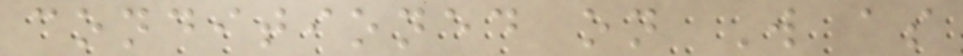conditioned on W as
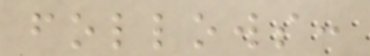follows:
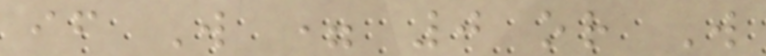if W = 0 or W
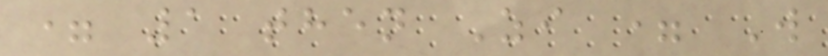= 1 then Zi = W
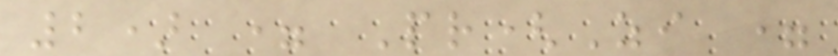2) = Pr(Zi =
